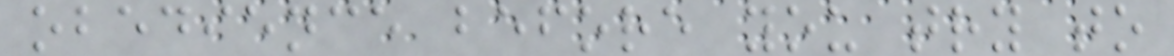obedience before you try to
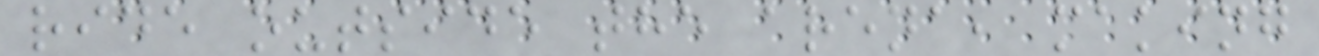ride outside the arena, making
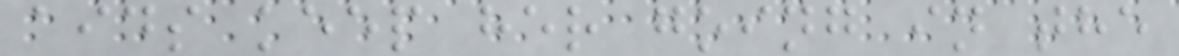aids keep her going in the
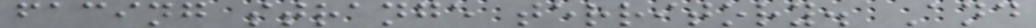facing strange territory. And
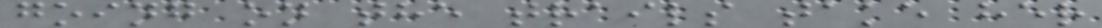going on the trails take her
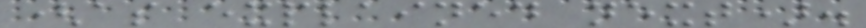(as explained next).
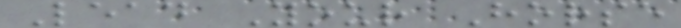Lead Your Horse
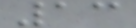13
